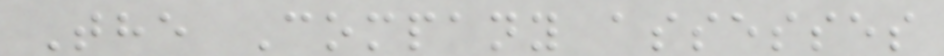The Company assesses
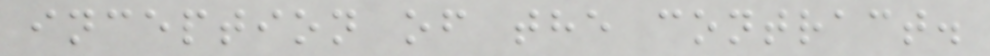inception of the contract.
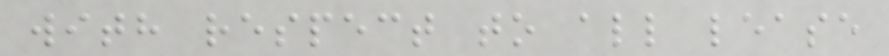with respect to all lease
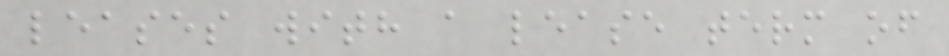leases with a lease term of
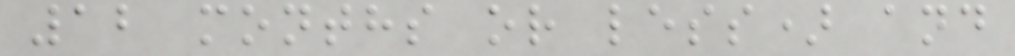12 months or less) and
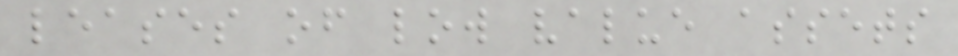leases of low value assets
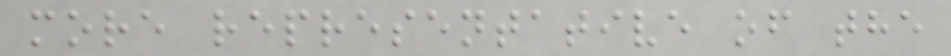more representative of the
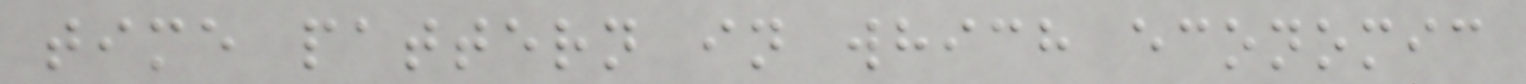time pattern in which economic
